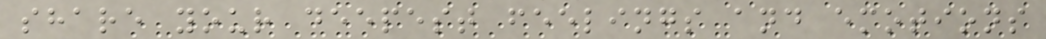share your deepest feelings and emotions
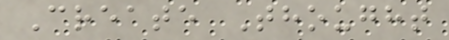Create Thought
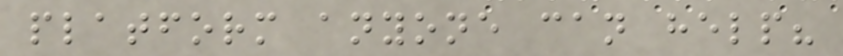platform anyone can help?
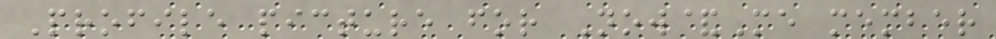Profile picture for Now&Me member
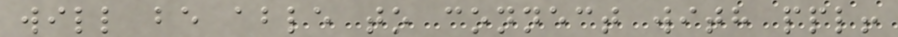will be able to connect with ppl!
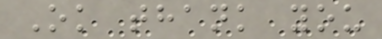Ok thank you
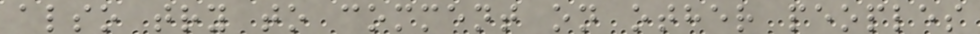also try to comment on other peoples
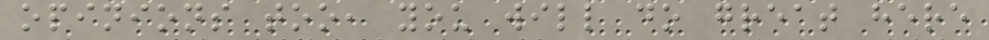opinions too, you will do great here
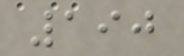190
